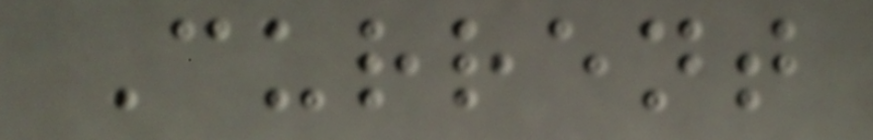Current
